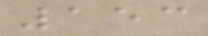153
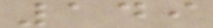149
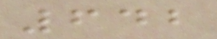642
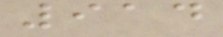914
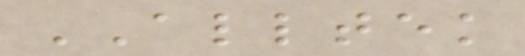ALLTEK
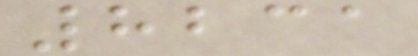8231
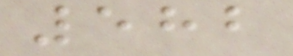582
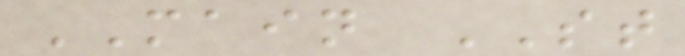MAIN ST
